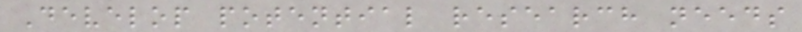Develop potential research needs
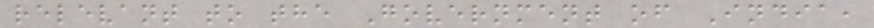relevant to the Government of India,
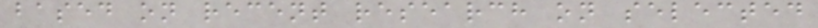based on recent research on selected
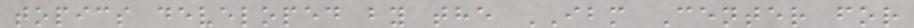topics developed by the IBM Center for
